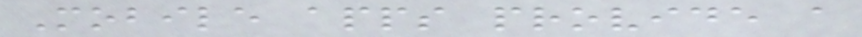Mobile apps provide a
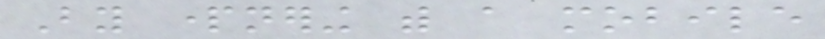By partnering with a mobile
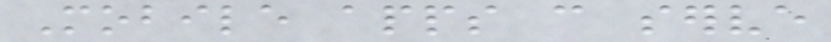Mobile apps can serve
